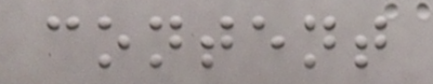content
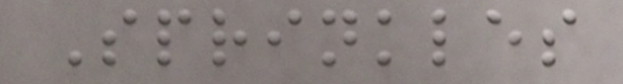Sprinkles
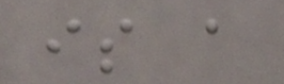is a
